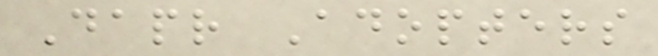Dapr Adopters
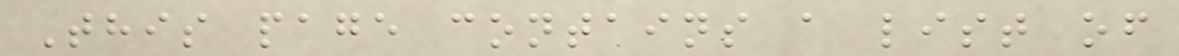This page contains a list of
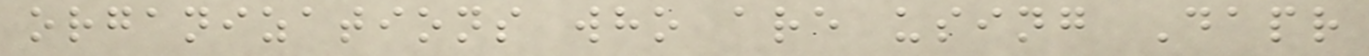organizations who are using Dapr
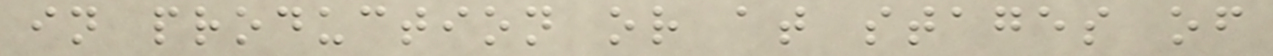in production or at stages of
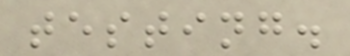testing.
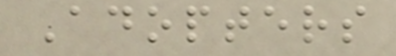Adopters
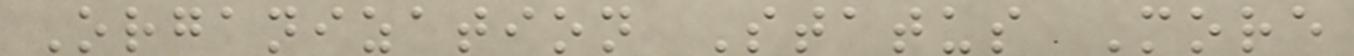Organization Status More
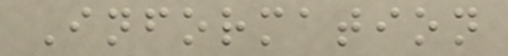Information
